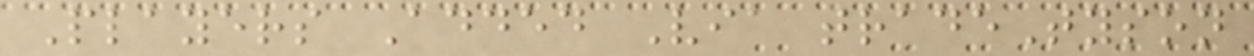Players Added Via tradeTyson
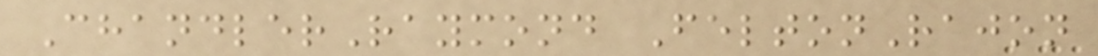ChandlerRaymond FeltonRajon
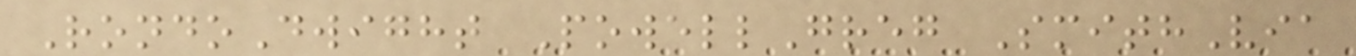RondoDwight PowellGreg SmithVia
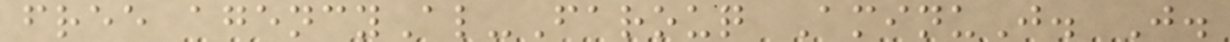free agencyAl-Farouq AminuJ. J.
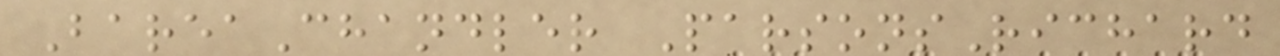BareaChandler ParsonsRichard
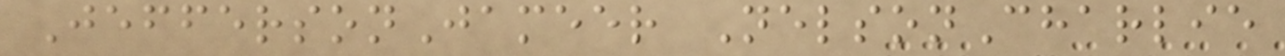JeffersonJameer NelsonCharlie
